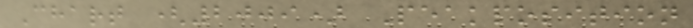Chart (2009) Peakposition
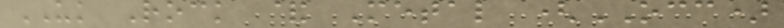UK Rock & Metal (OCC)
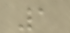1
